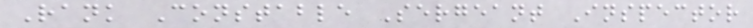Rank Constable Sergeant Inspector
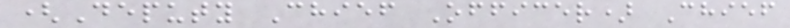(Deputy Chief Officer) Chief
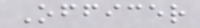Officer
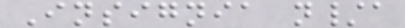Insignia n/a
